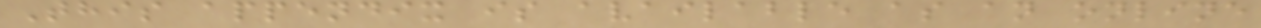This appendix is available as an online
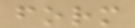form
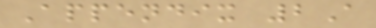Appendix 2A
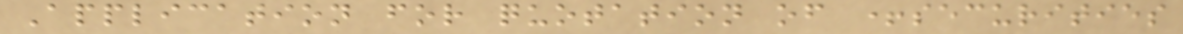Application for quotation of +securities
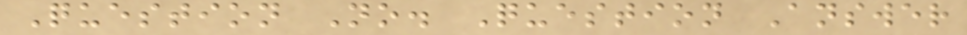Question No. Question Answer
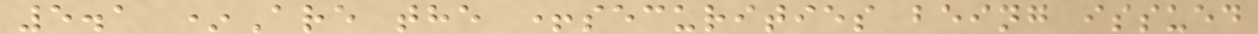5.1 *Are the +securities being issued
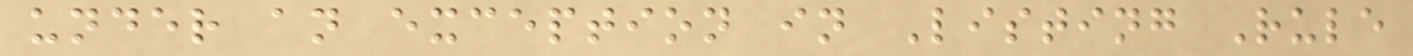under an exception in Listing Rule
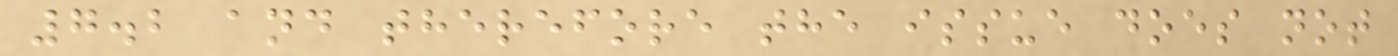7.2 and therefore the issue does not
